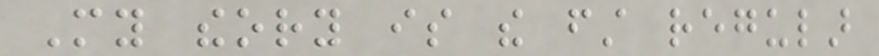My theory is the first regular
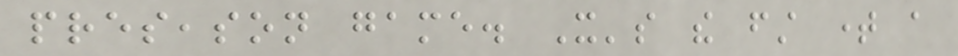preseason game. It's the first time a
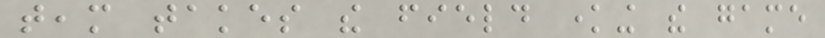team takes the field knowing the game
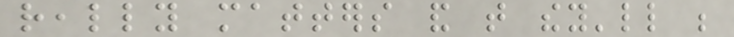really matters and that they'll be
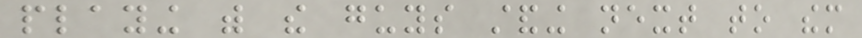playing with the guys standing next to them
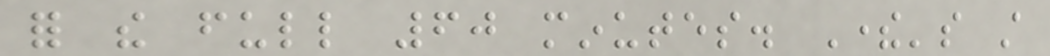for the full 60 minutes. There's still
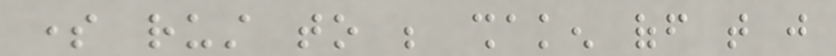some rust to be shaken off that just
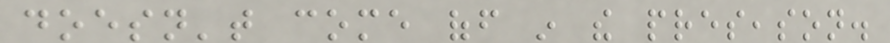doesn't come off in the preseason.
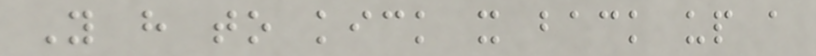You have to kick it back up a
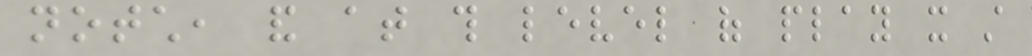notch, and at this level of play it still
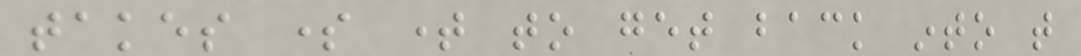takes some time to get back into that
